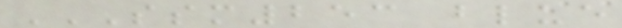SSM253 BLUE
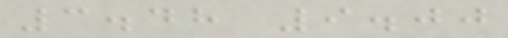3.48 9.00
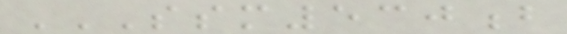SSM530B
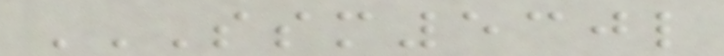SSM530L
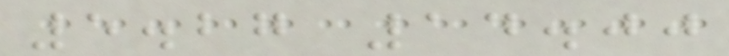5.27 14.00
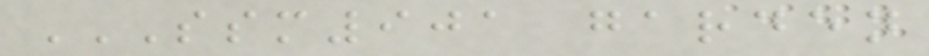SSM901 GARDEN
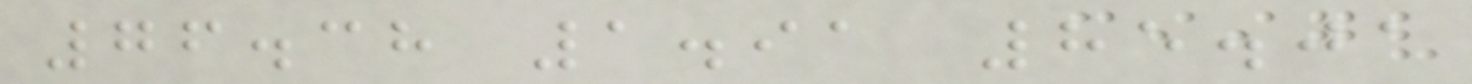76.38 1.91 85.01
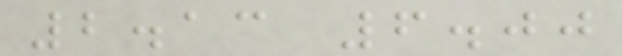2.13 6.00
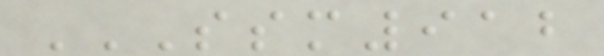SSM912
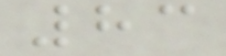83
